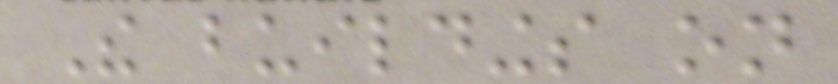The buildings on
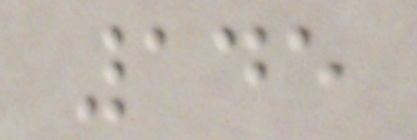145
